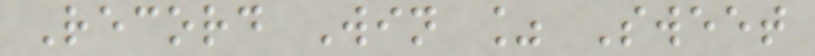Record Win % Sweet
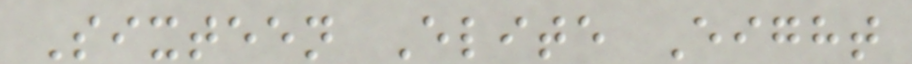Sixteen Elite Eight
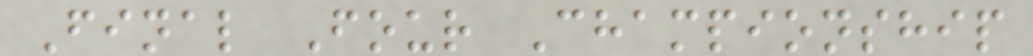Final Four Championship
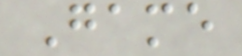Game
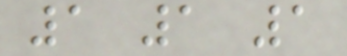1 1 1
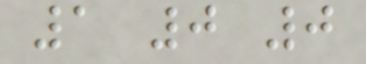1 0 0
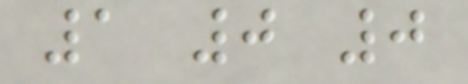1 0 0
